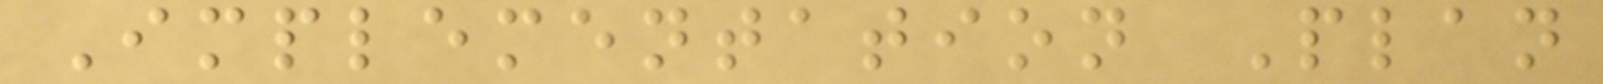Implementation Plan
